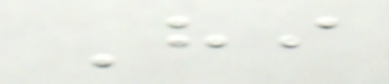Hi
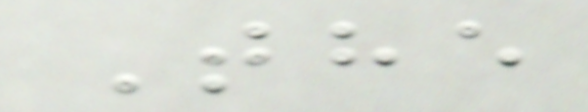The
